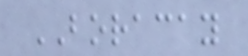BORACAY
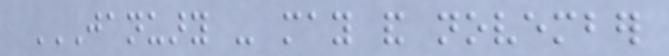JANUARY - MAY AND NOVEMBER
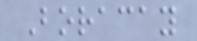Boracay
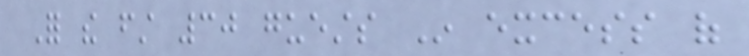For the first 30 guests In excess of
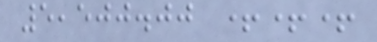5,500.00 +++
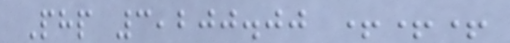Php 3,200.00 +++
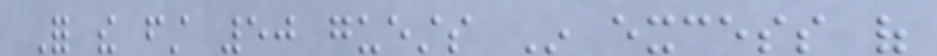For the first 50 guests In excess of
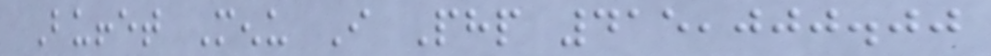Buffet Menu I Php 415,000.00
